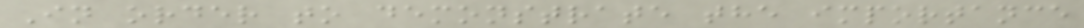In order to demonstrate the importance
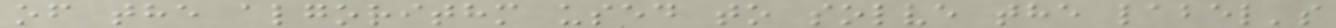of the algorithm used to solve the label's
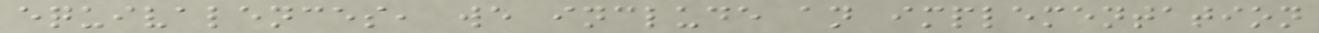equivalences, we include an implementation
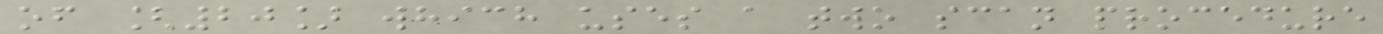of [20] which uses a two scan procedure
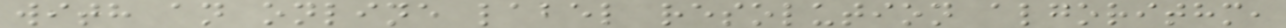with an online label resolution algorithm,
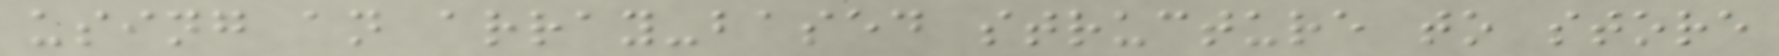using an array-based structure to store
